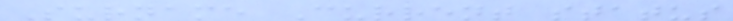Surname Current status
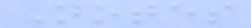Notes
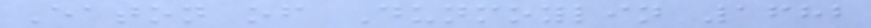Eaton of Dunmoylin 1682
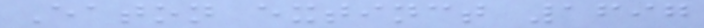Eaton extinct 1697
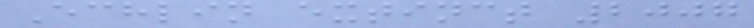Echlin extinct 2007
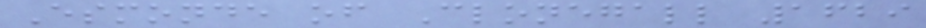Esmonde of Clonegall 1629
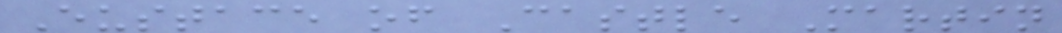Eustace of Castle Martin
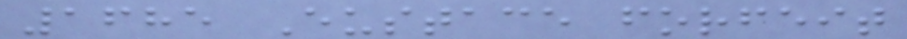1685 Eustace forfeit
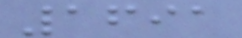1691
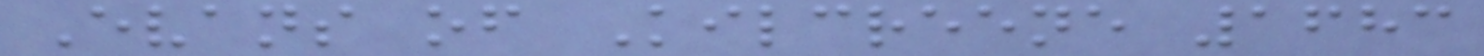Evans of Kilcreene 1683
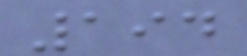194
